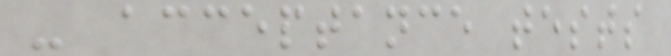- acceptance tests
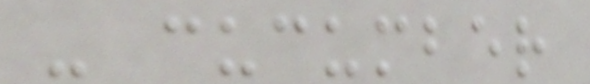- cucumber
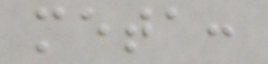meta:
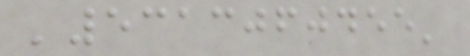'5313060455'
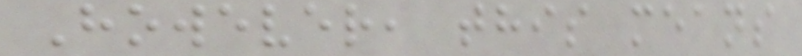However, this means
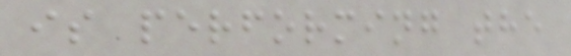is performing the
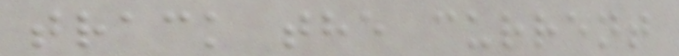track the current
